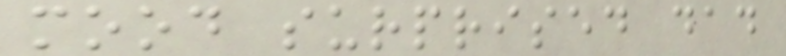mood surprised dad
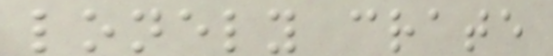lonely crate
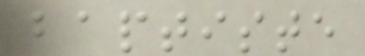baptiste
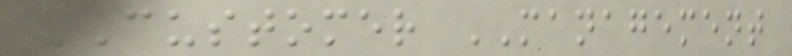CUSTOMER MANAGEMENT
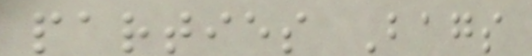parties Bags
